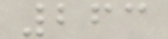263
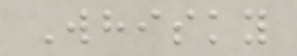Whisky
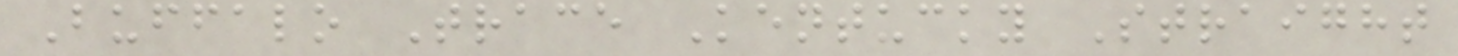Buffalo Trace Kentucky Straight
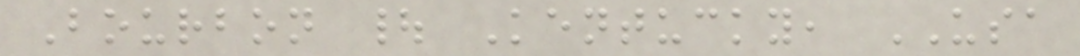Bourbon | Kentucky, USA
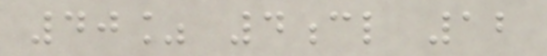40% 4cl 12
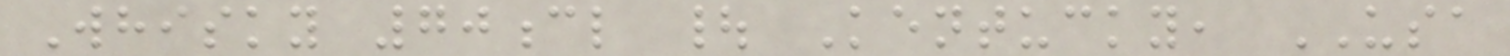Whisky 70cl | Kentucky, USA
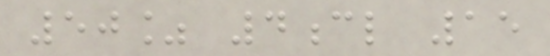50% 4cl 15
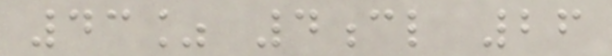43% 4cl 26
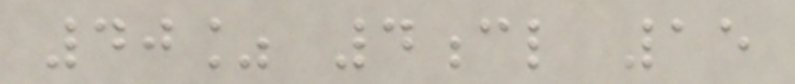40% 4cl 15
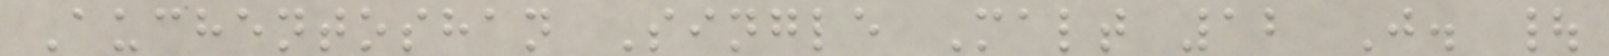Auchentoshan Single Malt 12 J. |
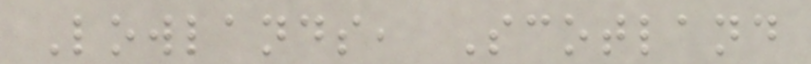Lowlands, Scotland
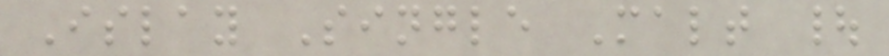Islay Single Malt |
